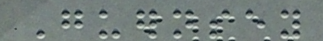Guernsey
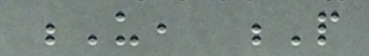U, P
